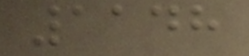1148
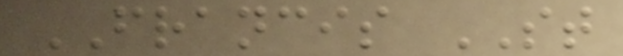FRANCIS ST
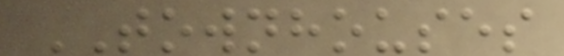TOWNHOUSES
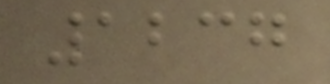1237
